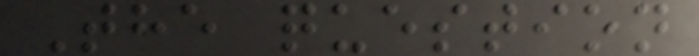The question
